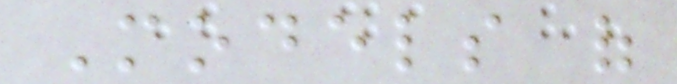Models of
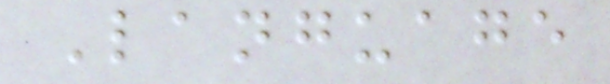Language
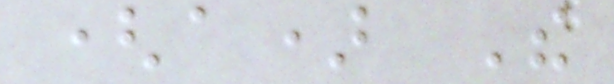(a) The
